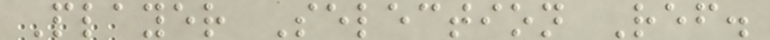Player Selection Ref.
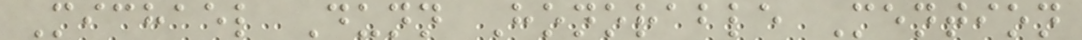Michael Dunn Honorable Mention
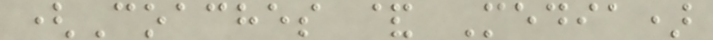(Coaches & Media)
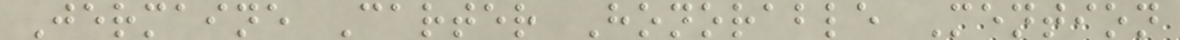Jermaine Carter Honorable Mention
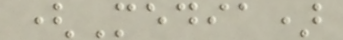(Media)
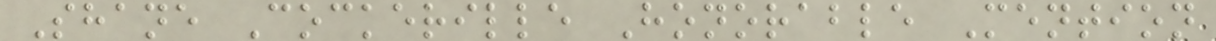Shane Cockerille Honorable Mention
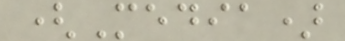(Media)
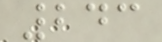243
